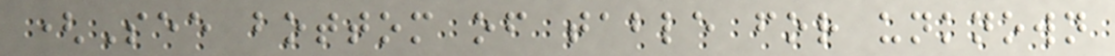(See bottom of table for unknown
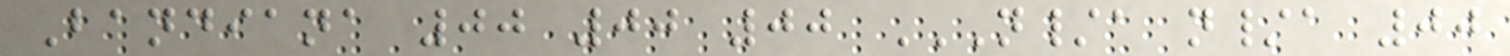Bandiana 00 00 00 N/A N/A 00
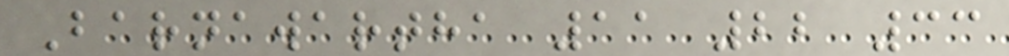Barnawartha 11 22 33
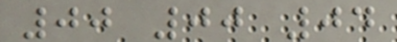00 00 04
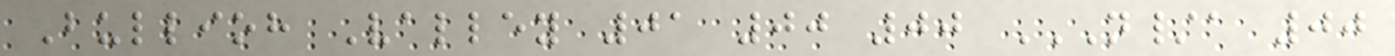Bullioh Valley 01 00 00 N/A 00
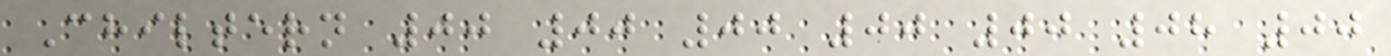Chiltern 00 00 00 00 00 08 00
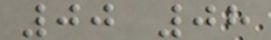00 08
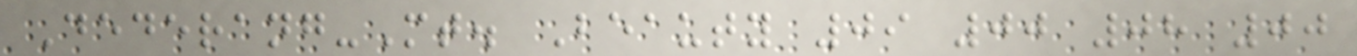Dederang-Mt. Beauty 09 00 08 00
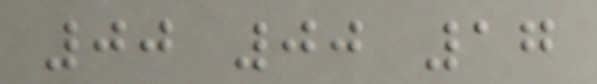00 00 17
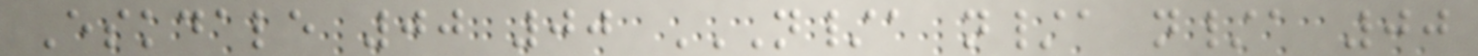Eskdale 00 00 N/A N/A N/A 00
